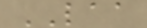LAA
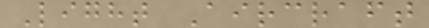Light Aircraft
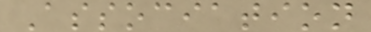Association
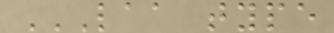LAA TYPE
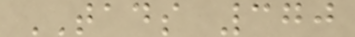TADS 370
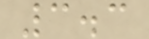3.3
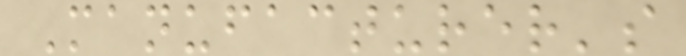Manufacturer's
